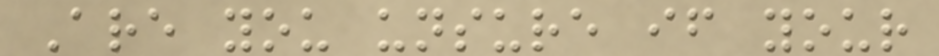Are you unsure if your
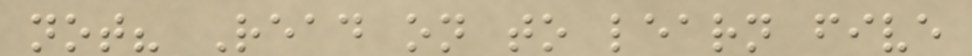not? Read on to learn five
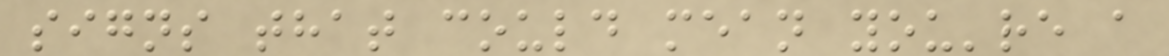signs that could mean you're a
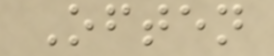Often
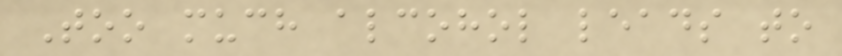Too much alcohol leads to
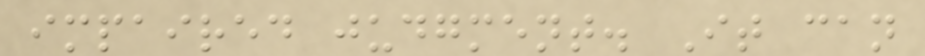impaired judgment. It can
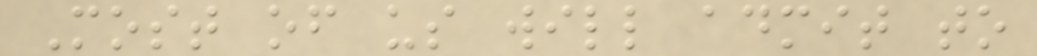Most of us will admit to
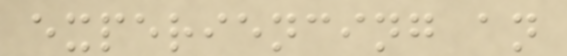experiencing an
